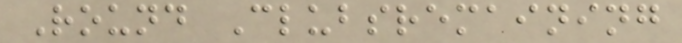Round Clubsremaining
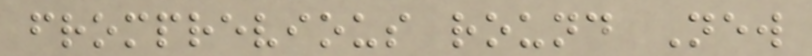fromprevious round New
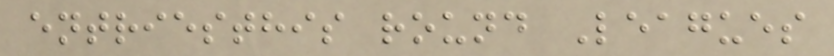entriesthis round Leagues
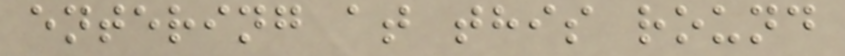entering at this round
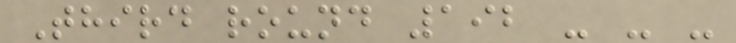Third round 192 - - -
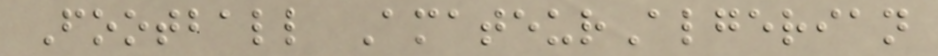Football AmateurAlgerian
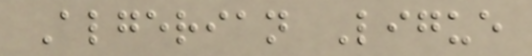Algerian Ligue
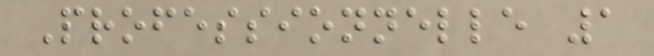Professionnelle 1
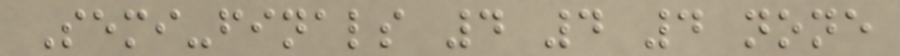Semi-finals 4 4 4 none
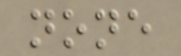none
